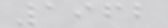1962
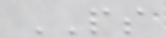PS
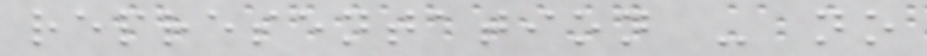representation - no
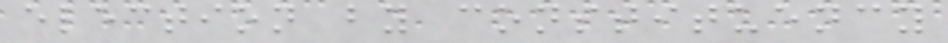election by constituency
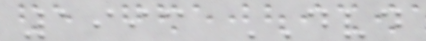1993 DVD
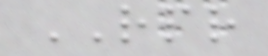RPR
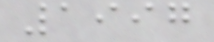1997
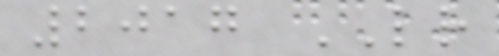2017 LR
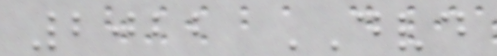2022 DVD
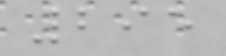295
